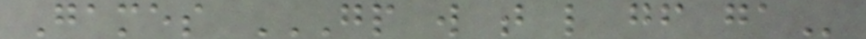Games GP W T L GF GA
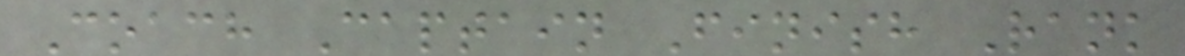Coach Captain Finish Rank
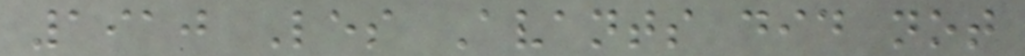1910 Les Avants did not
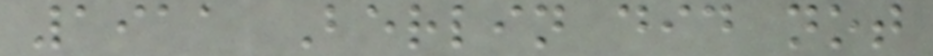1911 Berlin did not
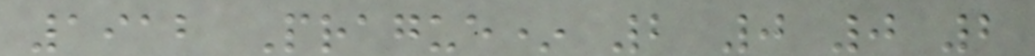1912 Prague* 2 0 0 2
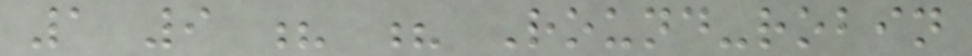1 9 ? ? Round-robin
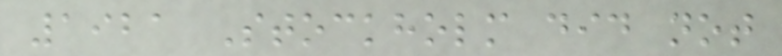1921 Stockholm did not
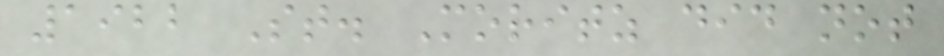1922 St. Moritz did not
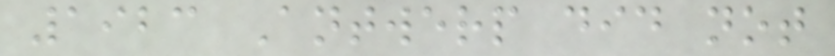1923 Antwerp did not
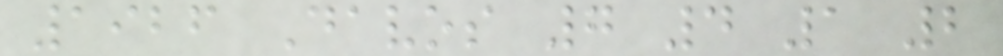1926 Davos 7 4 1 2
